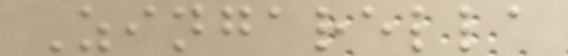Zingarella
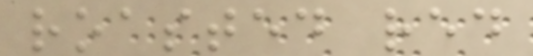roasted red
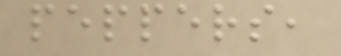peppers,
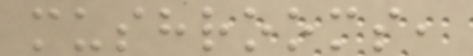mushrooms,
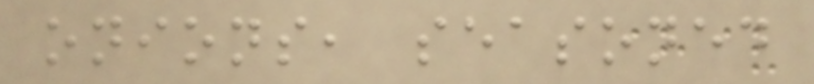onions, seasoned
